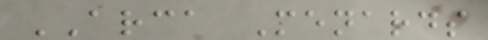ARCA Menards
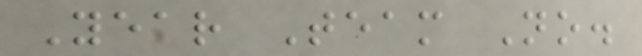Year Team No.
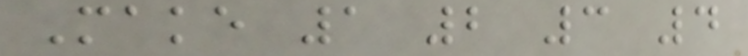Make 1 2 3 4
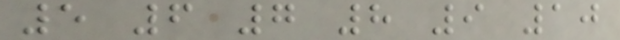5 6 7 8 9 10
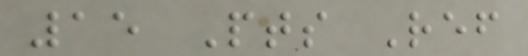15 Pts Ref
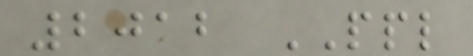2012 PPL
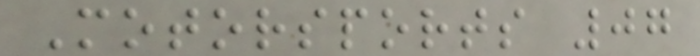Motorsports 07
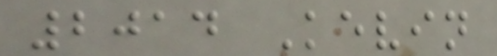2014 Kevin
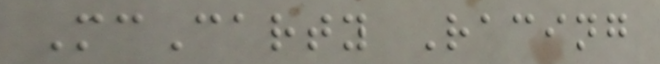McCarty Racing
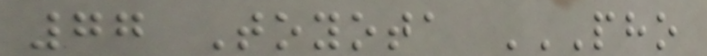77 Toyota PHO
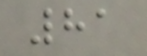81
